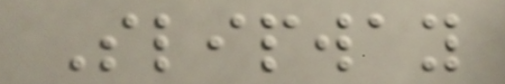Slipway
